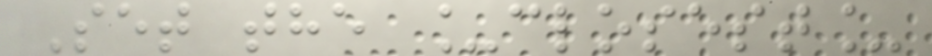Set the _closest_
